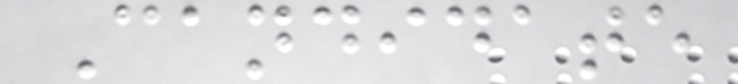Candidate
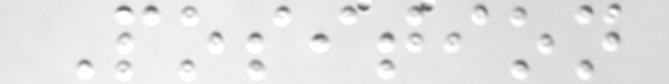Position
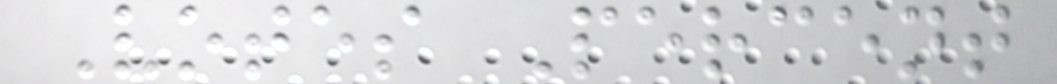Votes Percent
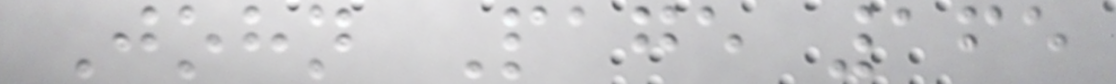John Page 165
